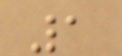1
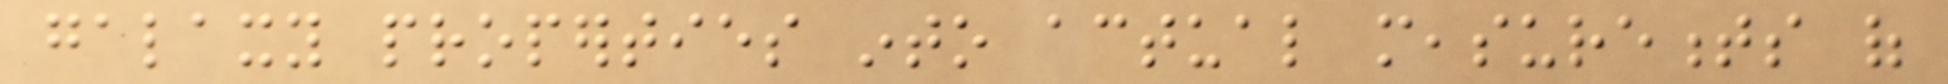galaxy properties into actual measurements of
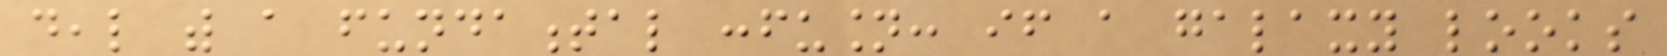deal with a fundamental confusion: if a galaxy looks
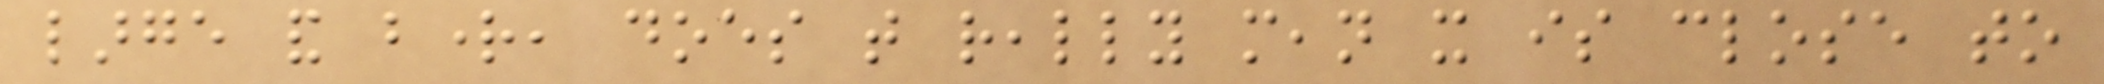large and bright, does that really mean it is close to
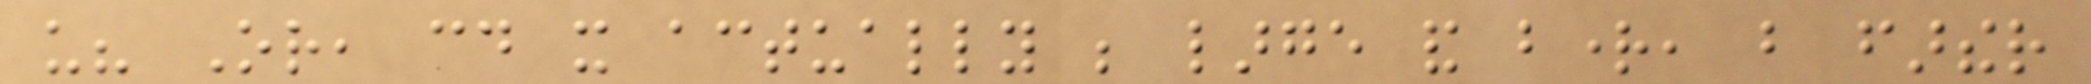us? Or, could it actually be large and bright, but farther
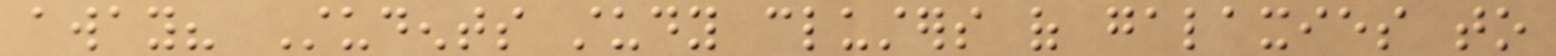away? Students study clusters of galaxies to
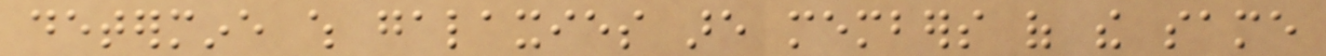determine which galaxies are members of the same
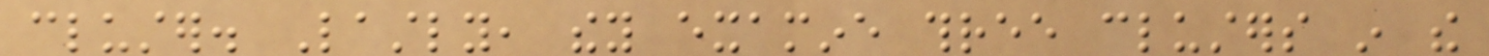cluster. Lastly, they examine three clusters in the
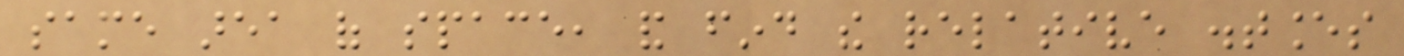same area of space, and find the relative distances
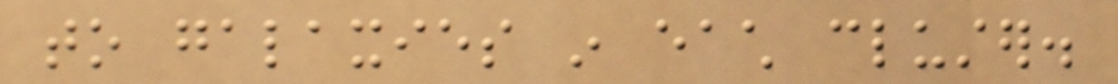to galaxies in each cluster.
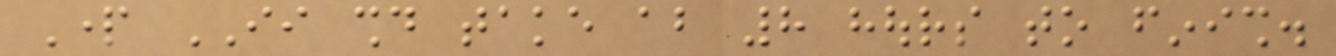Part II should take about 8 hours to finish.
